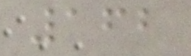162
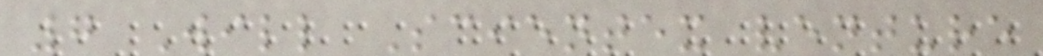7 Will Scientex venture
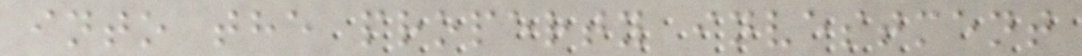into the property investment
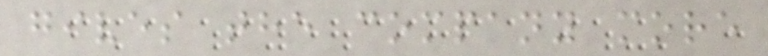gives the company more
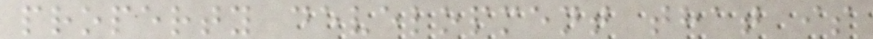property development that is
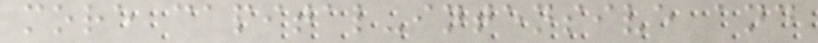more capital-intensive and
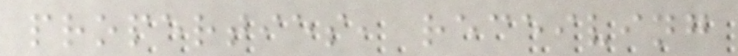properties, receiving
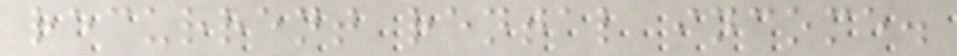recurrent rental income.
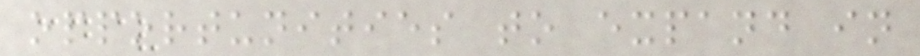opportunities to expand in
